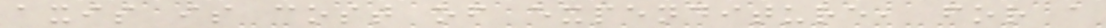axis is cost of expenditure, for a
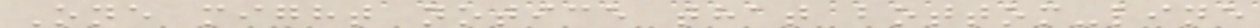One might notice that bottom-line
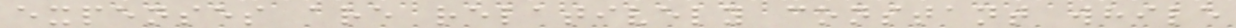expenses are relatively constant while
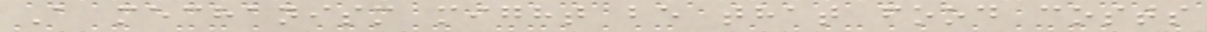A mechanism might be that food costs
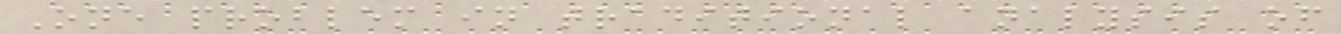One problem in traditional analysis of
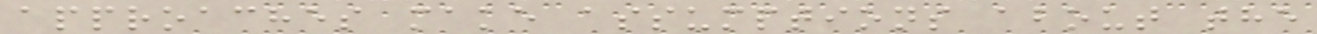approaches make assumptions about the
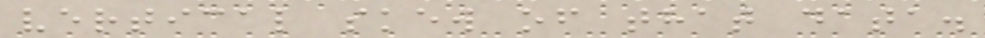vertical skew of that data.
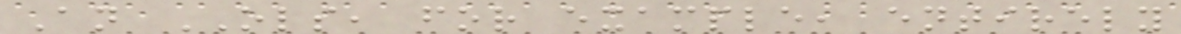An OLS, for example, entirely
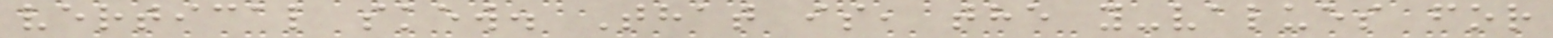vertical skew. That is, the y-values for
